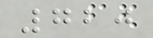720
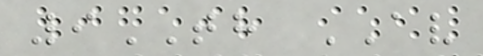9TH AV
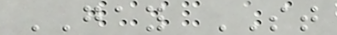GAY ST
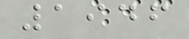1946
